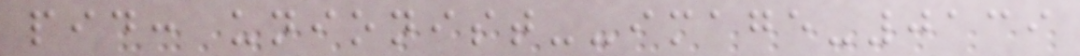pid: unionist--image-0139
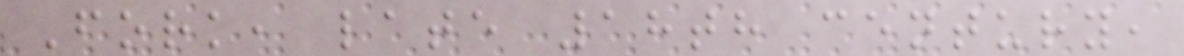Fork, late 18th century,
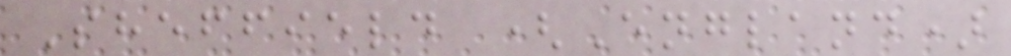Sheffield (England)
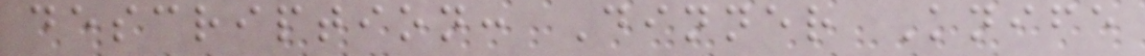description: Dinner Knife
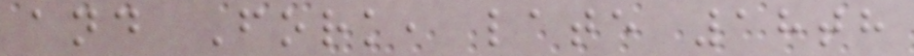and Fork, late 18th
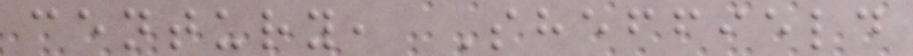century, Sheffield
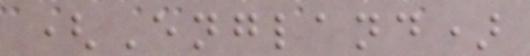(England)
